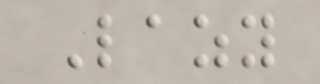Lazy
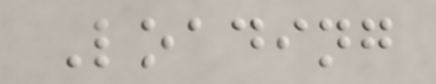Loading
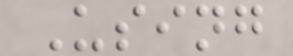Using
